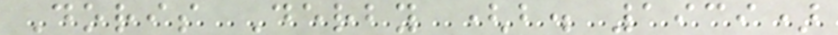Doris Derby (b. 1939)
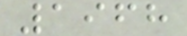1968
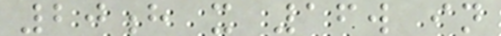20h x 16w in
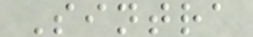Sintra
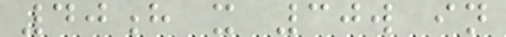40h x 30w in
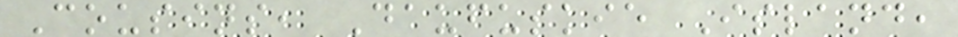Cousins, Daufuskie Island,
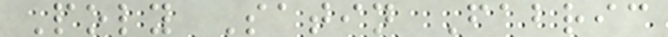Poly Satin Fabric
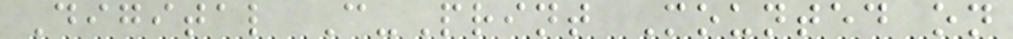Digital C-Print Mounted on
